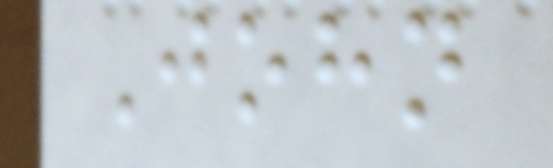John
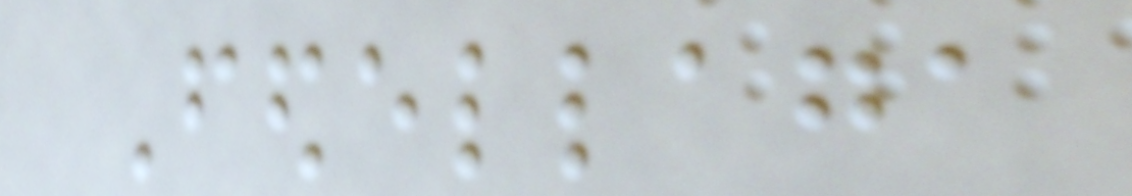Fedellaga
